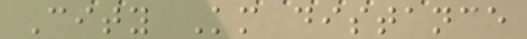City Km distance
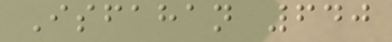Isfahan 640
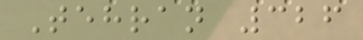Tehran 326
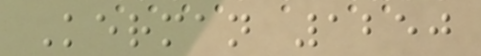Kerman 1250
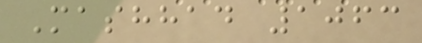Mashhad 1063
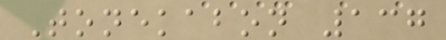Tonekabon 137
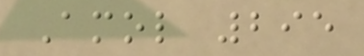Amol 295
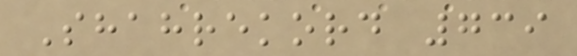Shahrekord 739
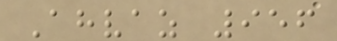Ahvaz 956
